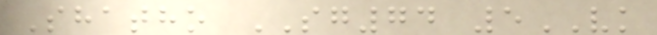Shatho SG74 5VK
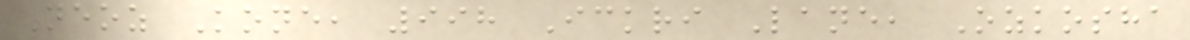Neoz Kone, 998 Ickri Lane, Ozkosha
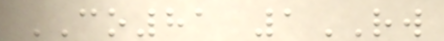CO81 1RW
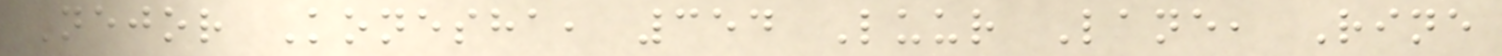Nejor Konesha, 354 Luur Lane, Rine
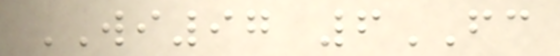WI97 6FC
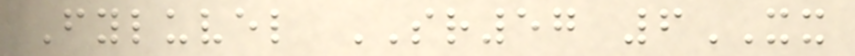Fyluvel SR57 6XX
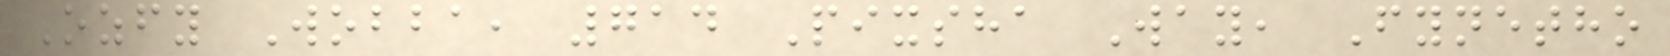Ozfy Wobba, 714 Pixsha Way, Fynetho
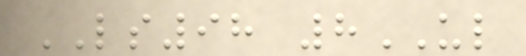LS98 8UL
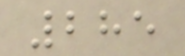285
